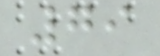79
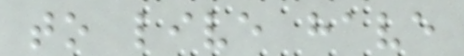to live have
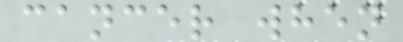cancer when
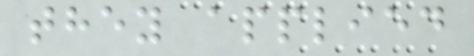they applied
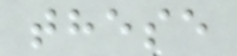these
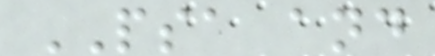PSA and
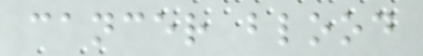cancer blood
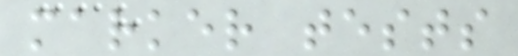marker tests
